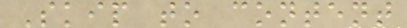Skip to content
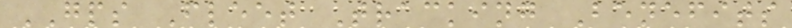GPS Fleet Tracking Benefits
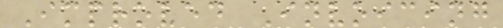Improved Invoicing
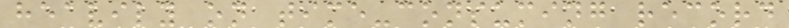heavily on time-consuming record
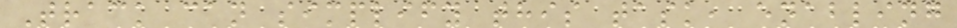Track can simplify this task, enabling
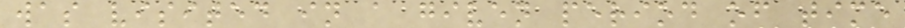was visited in a given period of time
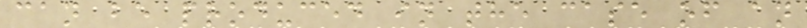can be produced in the case of an
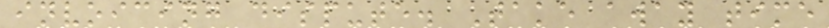invoicing dispute. Take away time
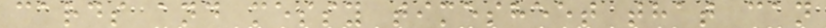cards and messy timesheet that can
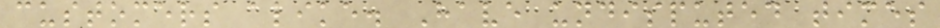customers alike. Have undisputed times
